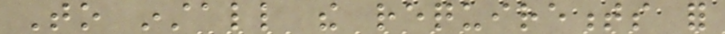To install the requirements for
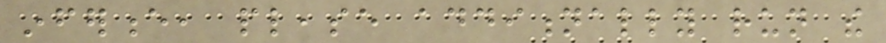inference, please additionally run the
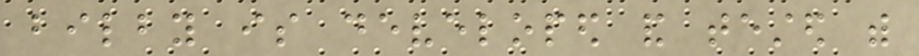bilby is developed and tested with
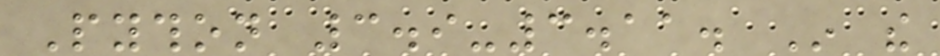Python 3.9-3.11. In the
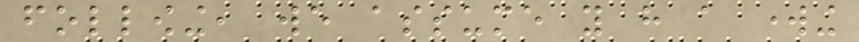following, we assume you have a working
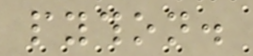python.
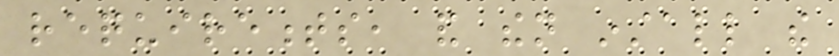requirements, and then install the
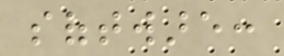software:
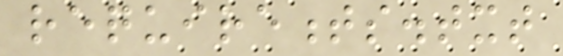requirements.txt
